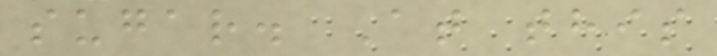sugar. At this
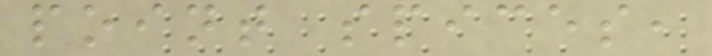point spices,
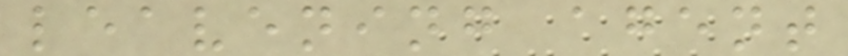leavening agent
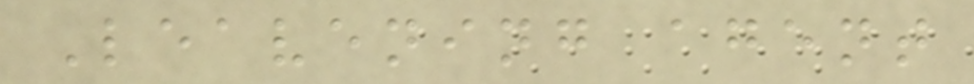Leavening agent
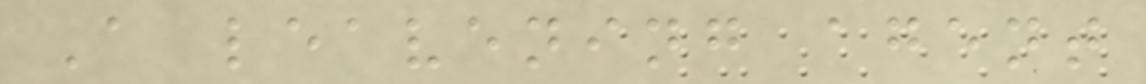A leavening agent
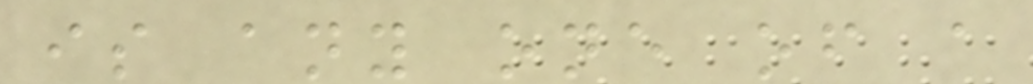is any one of a
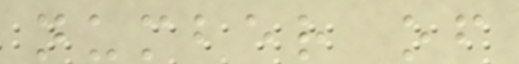number of
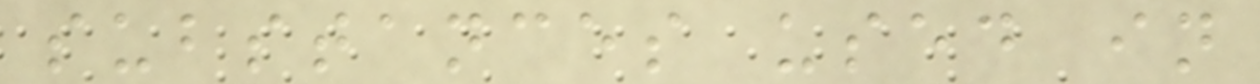substances used in
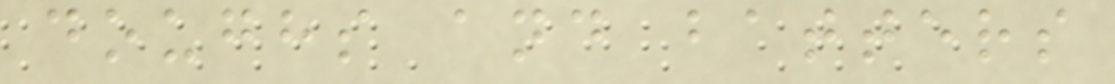doughs and batters
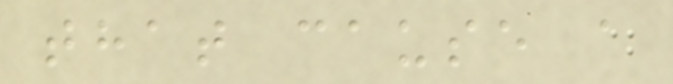that cause a
